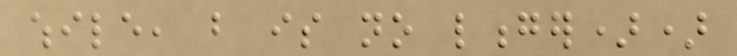while, but is no longer))
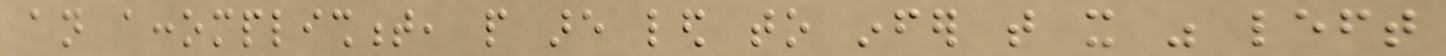an accomplishment, people are led to infer that it was left
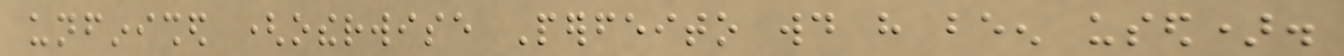unfinished (otherwise Perfeito would have been used).
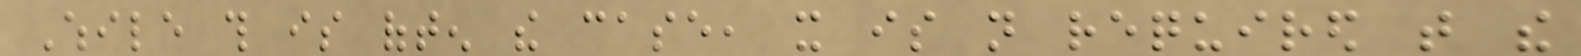While this is often the case, it is not required that the
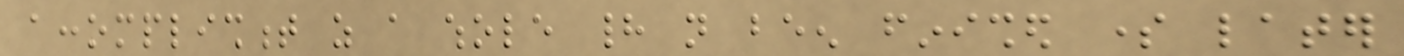accomplishment as a whole had not been finished some later
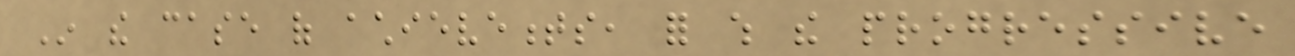In the case of achievements, for which the progressive
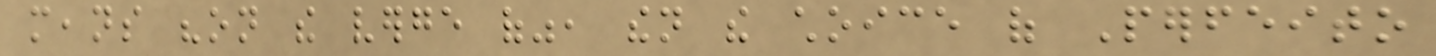means "on the verge of", then the choice of Perfeito
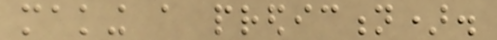making a prediction).
